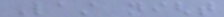Last night
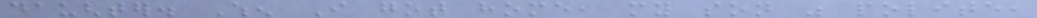daughter. When I got home, my son was polite,
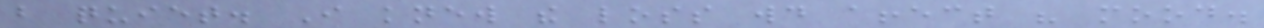but quiet. I knew the loss would affect his mood.
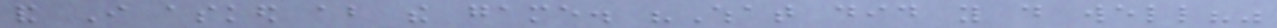and I asked about the game. "What did you do well?"
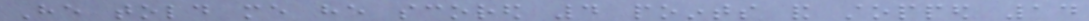He told me he scored 4 points and stopped 14
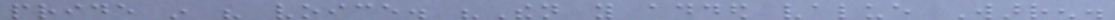pride in his voice. "Then you added value Warren.
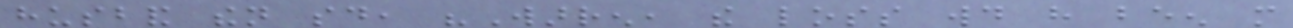husband then said, "Warren, the loss would have been more
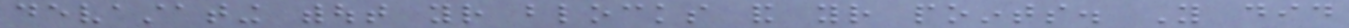devastating without your blocks and your points. You did
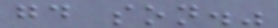good son."
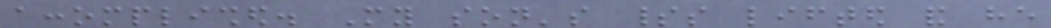accomplished. My son's spirits lifted and he
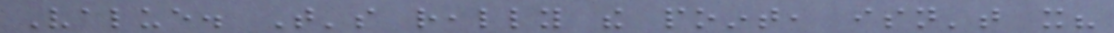Value. That's really the point, isn't it?
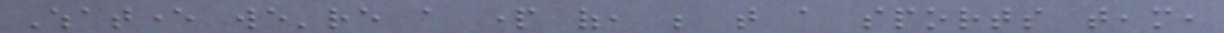Whatever we're a part of, be that a sports team,
